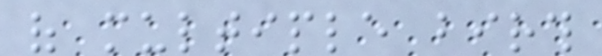of multiple birth
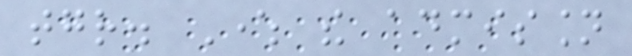together. Where the admission
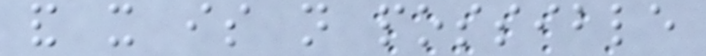and it is not possible
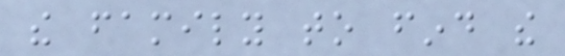the family to find the
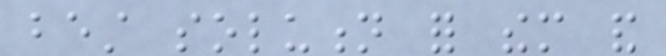best solution for them and
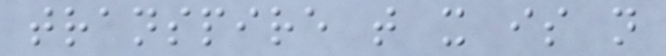transpire that it is not
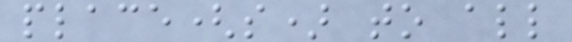place(s) to all
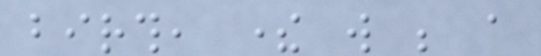birth, there will be a
